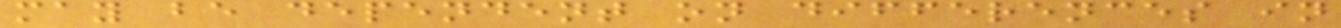may be dependent on differences in
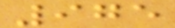975
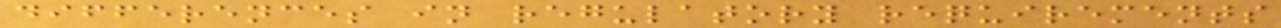differences in regulatory requirements
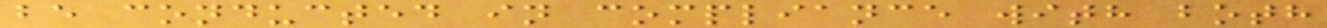be conducted in compliance with both
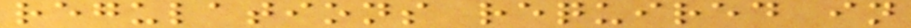regulations required in
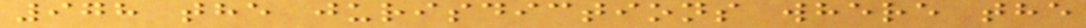978 the jurisdictions where the
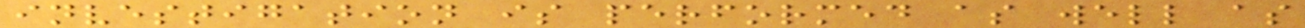investigation is performed as well as
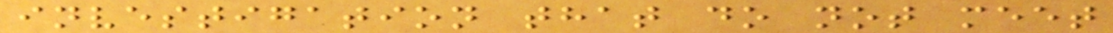investigation that do not meet
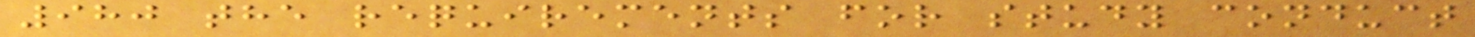980 the requirements for study conduct
